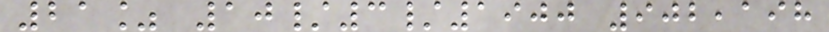21% 10/3/1900 902,198
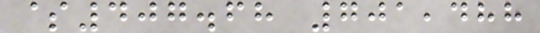$407.68 701,488
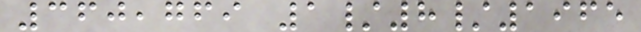360,769 1/8/1965
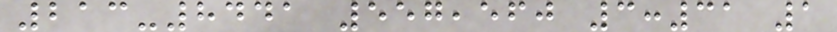213-8441 557,560 3:31 1
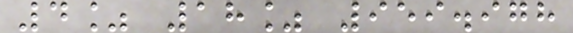4% 18% 959.978
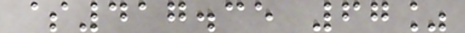$417.35 67%
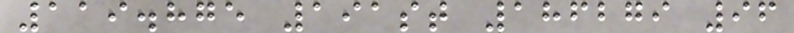119.875 191st 186279 96
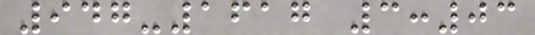947-1617 3:03
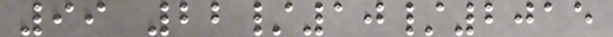99 22/10/2015
